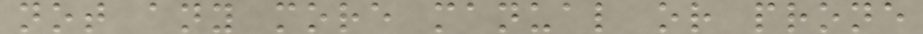not any more manual or prone
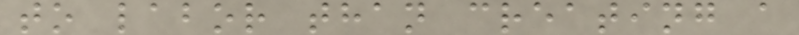to labor than creating a
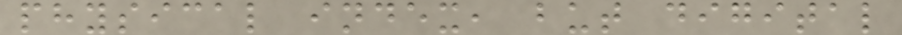physical index, but digital
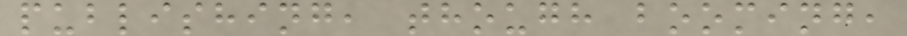publishing, though booming,
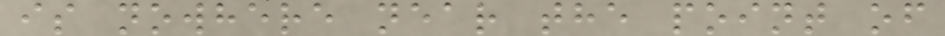is nowhere near the point of
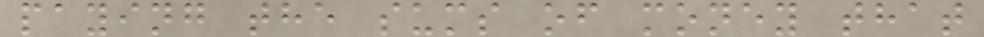paying the sums of money that
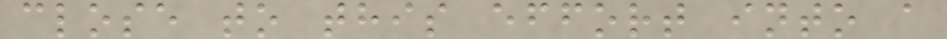close to this effort into a
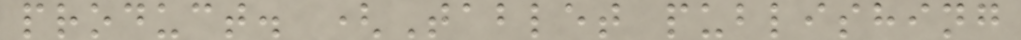product. (Tablet publishing
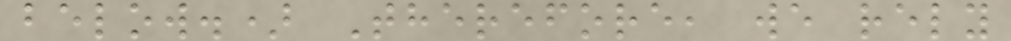below.) Therefore, we rely
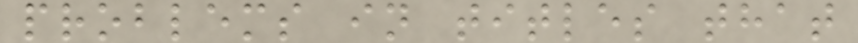problems in titles that
